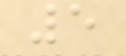5
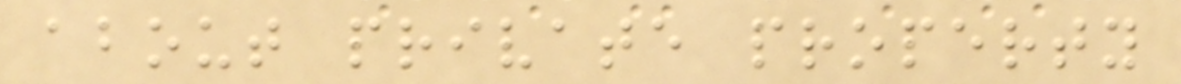about private property
